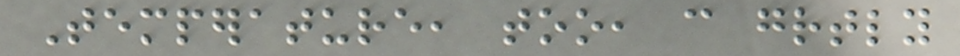Temperature, too, can greatly
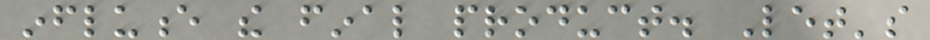influence the final product. Let's
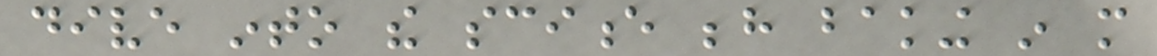dive into the science behind baking in more
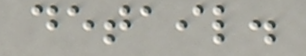detail.
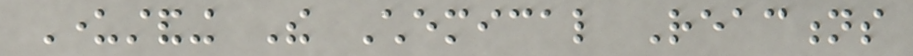Understanding The Chemical Reactions
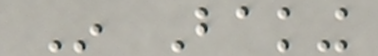In Baking
